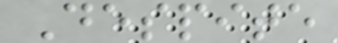Despite
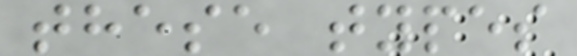these types
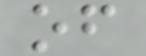of
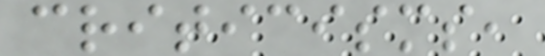criticisms,
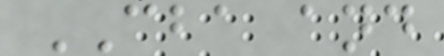CBA and
